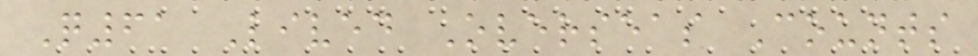Q61 Lived Overseas Counts
